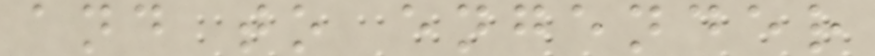and to engender
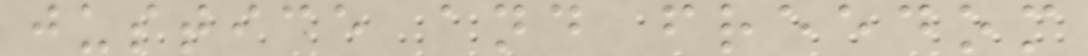justice and freedom
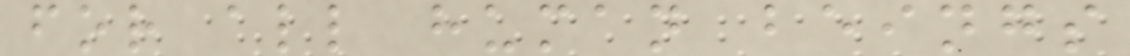for all human beings
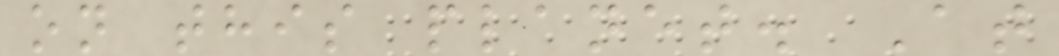on this planet. At
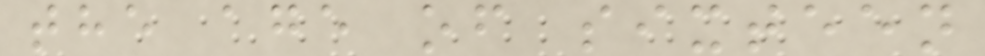the age of sixteen
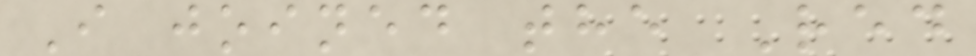I joined the Red
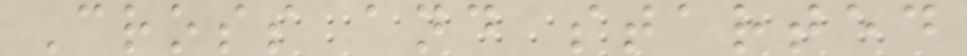Cross and started
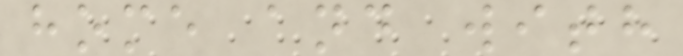home and with
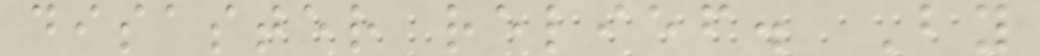disaster relief. By
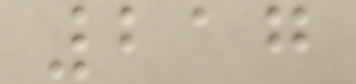217
